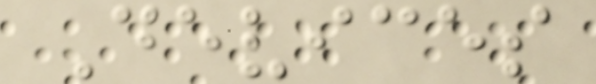Devices
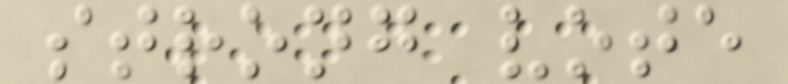strong vote
